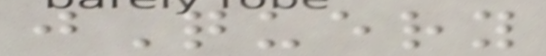jQuery
